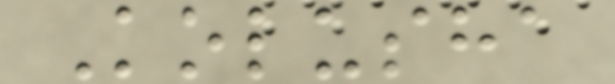Kolusha
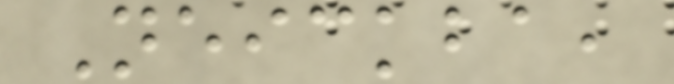Neickba,
